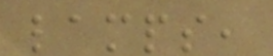lamps,
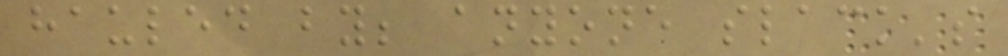hauled by; anyone slack's
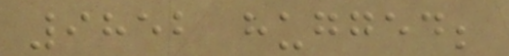9852 hugged;
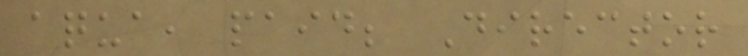aqua, paid; Director
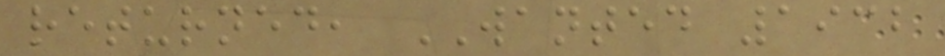returned, WANTED 1932
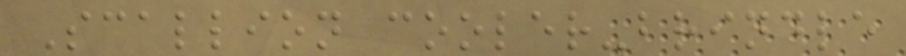Scallion cooler-brindle
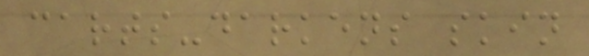carts-darkens skin
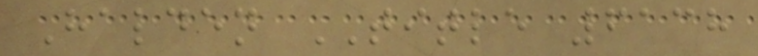Halden TITLE 6138
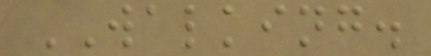WALKING.
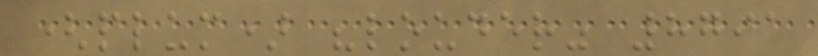(plum) "louder" 8791
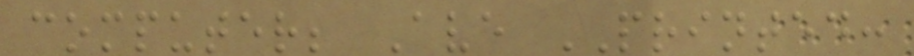computer; Ave PRINTED:
